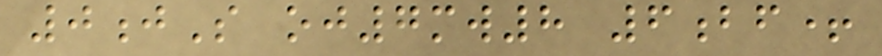0jS oj7mw8 6bf+
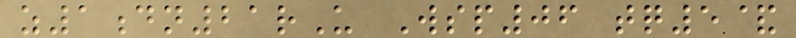z1dn21rU Wsp06 tq5&
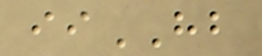iiHB
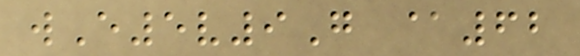wE5v9G @62
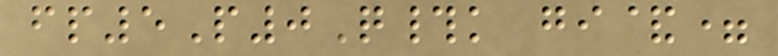fp5P0Q#k gi&=
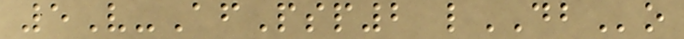5V-AfPsp2 lDBo
